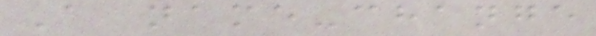A name-change
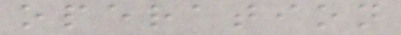operation
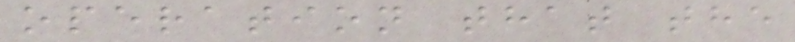operation that the
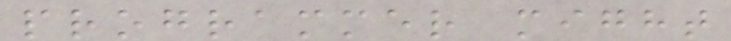programmer might
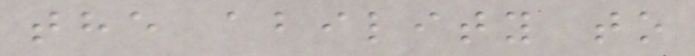the ability to
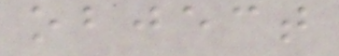object
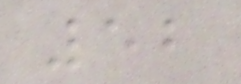52
